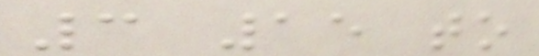3 15 to
